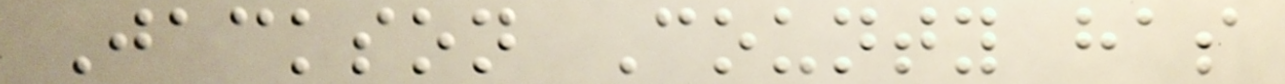Jackson County has
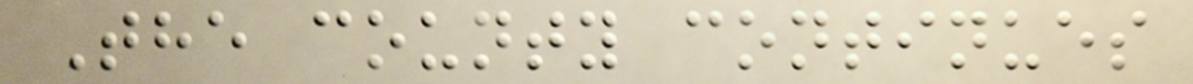The county continues
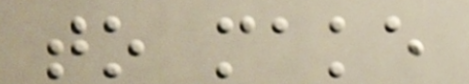to make
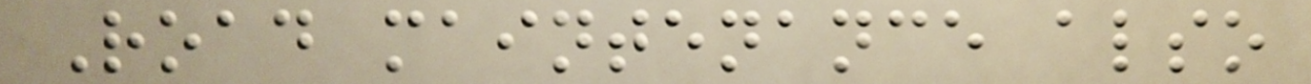Road maintenance also
